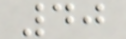40
